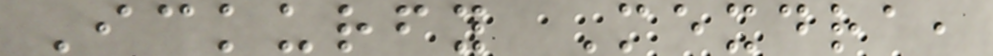Ickurfy Mexdra,
